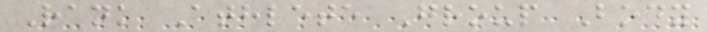Rank Athlete Group Body
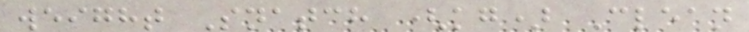weight Snatch (kg) Clean
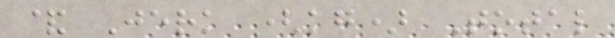& Jerk (kg) Total
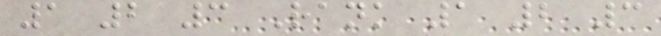1 2 3 Rank 1 2 3
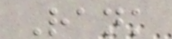Rank
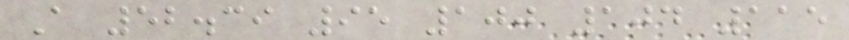A 52.39 95 100 104 115
